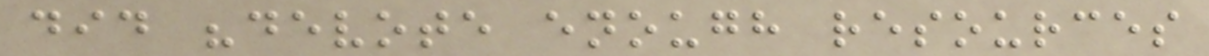did "devote enough resources
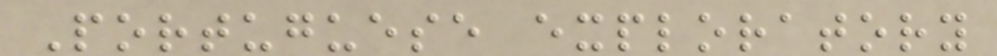Portuguese exploratory
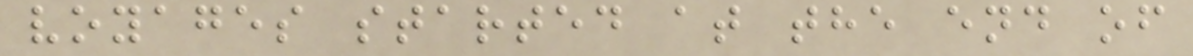voyages started at the end of
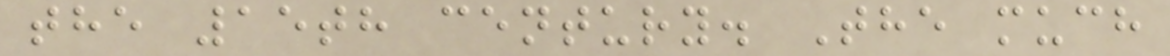the 15th century. The much
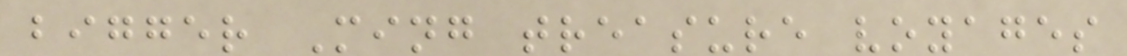bigger Ming treasure voyages
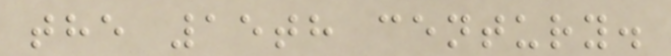the 15th century.
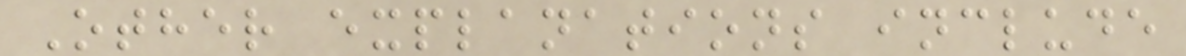Other explanations include
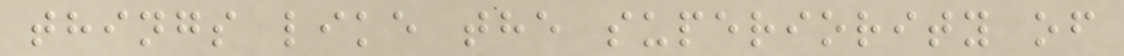things like the superiority of
